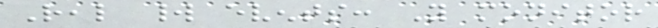Real world events: You monitor
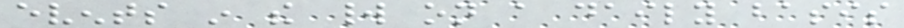events in the world on a daily basis
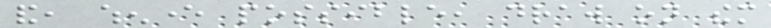and, whenever possible, draw on them
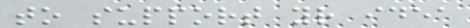to support your idea
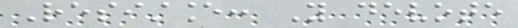Resistance: You devote
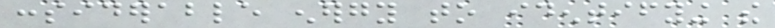considerable energy to identifying the
